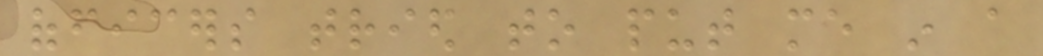officers tried to put me in a
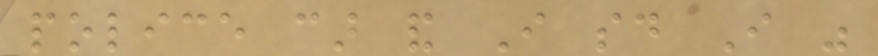police car and I said I was
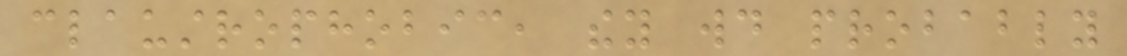claustrophobic, they would probably
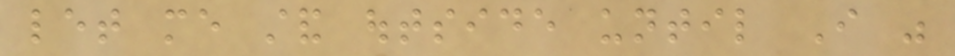let me stand outside until I was
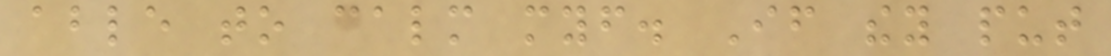able to calm myself. If they put
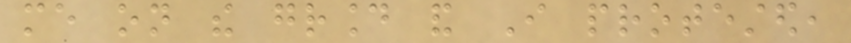me on the ground and I protested,
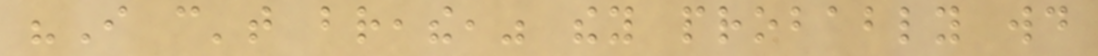"I can't breathe," they probably would
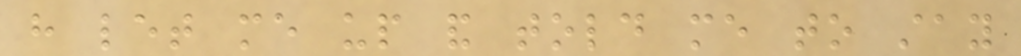have let me up and told me to stay
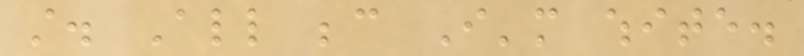still. All because I'm white.
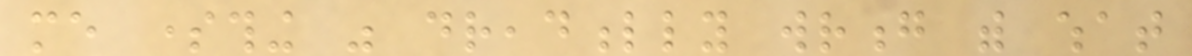me something was dreadfully wrong with what
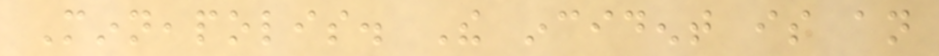Minneapolis. The incident is an
